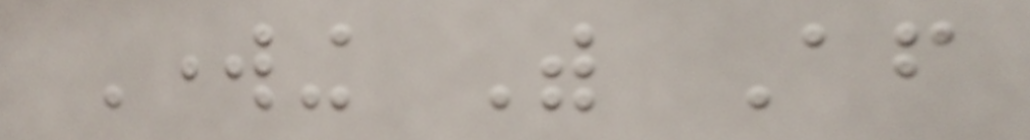Working With After
